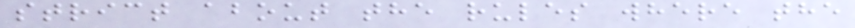strict about the rules where the
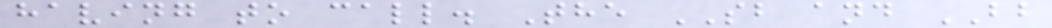having to call. The SB and BB
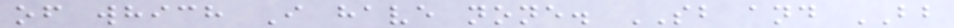of which I have none. SB and BB
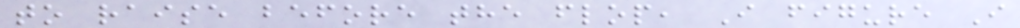to raise before the flop, I figure I
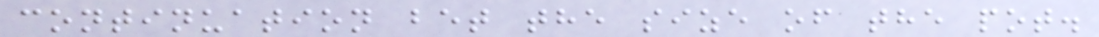continuation bet the size of the pot.
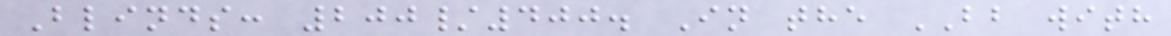Blinds: 200/400. In the BB with
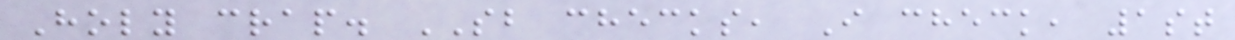Holy crap. SB checks, I check, 1st
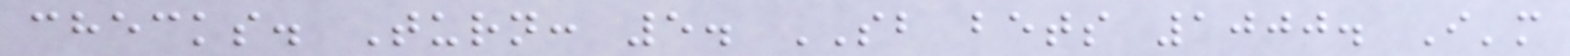checks. Turn: 5. SB bets 1000. I'm
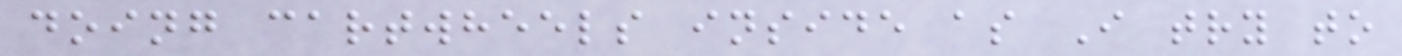doing cartwheels inside as I try to
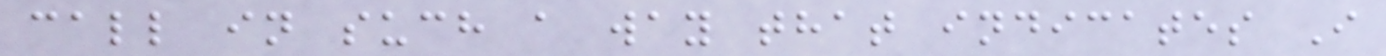call in such a way that indicates I
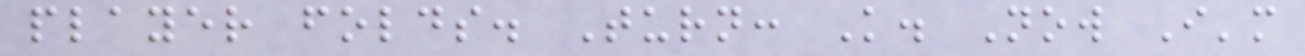player folds. Turn: K. Now I'm
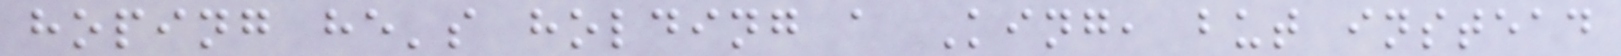hoping he's holding a King, but instead
